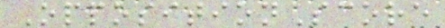OppositionScore
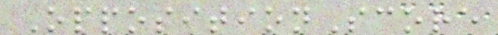OppositionScore
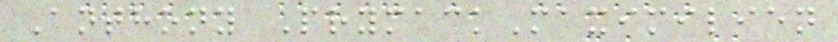Anthony PrymackMaximilien
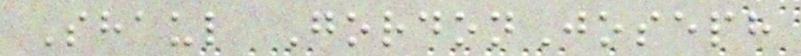Shaul GordonJoseph
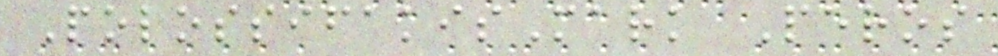PolossifakisMark Peros
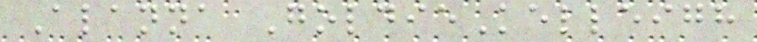Alanna GoldieKelleigh
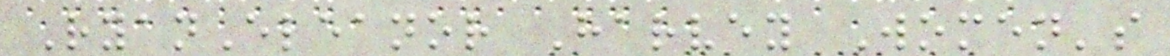RyanEleanor Harvey Women's
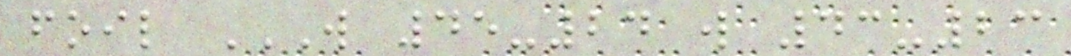foil W 45-24 W 43-23
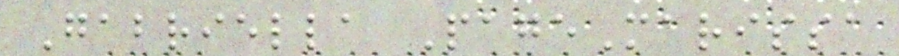Gabriella PageMarissa
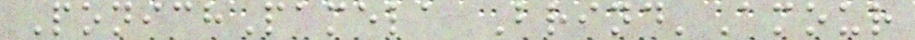PonichPamela Brind'Amour
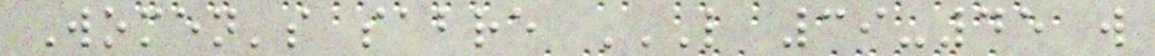Women's sabre L 39-45 W
